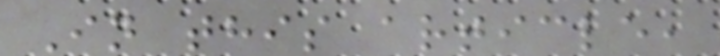In this article,
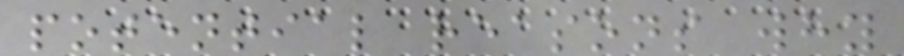potential reasons why
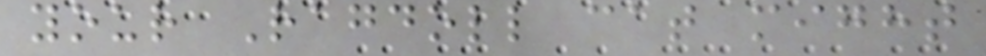your Ragdoll cat might
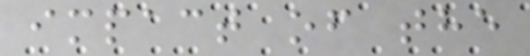impact of the
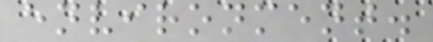environment.
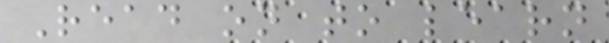Read on to learn
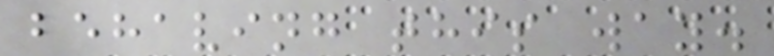behaving this way.
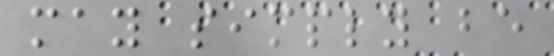may simply be
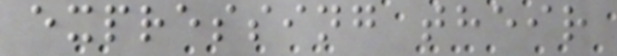expressing their
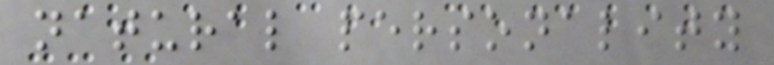natural personality
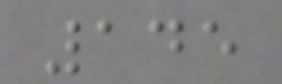145
